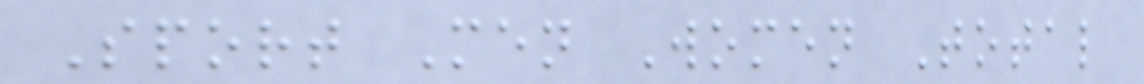Sport Men Women Total
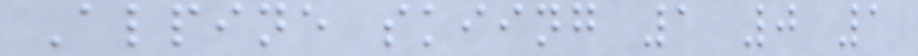Alpine skiing 1 0 1
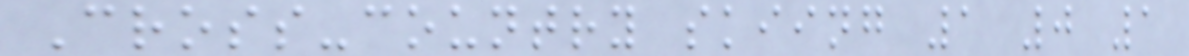Cross-country skiing 1 0 1
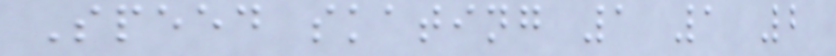Speed skating 1 1 2
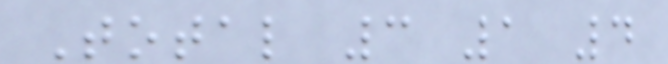Total 3 1 4
